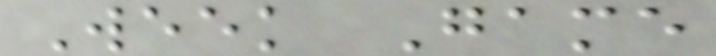Week Game
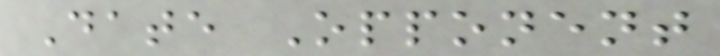Date Opponent
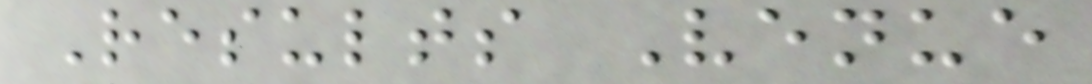Results Venue
